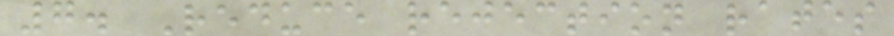7. Reduce rejection rates
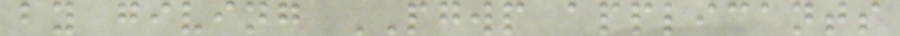by giving PGWP applicants
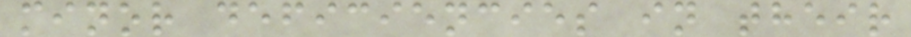minor deficiencies in their
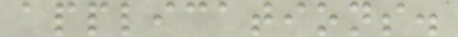applications.
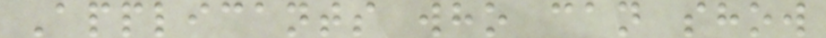Applicants who can show
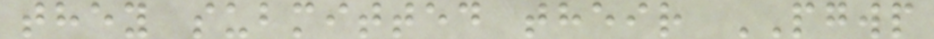they submitted their PGWP
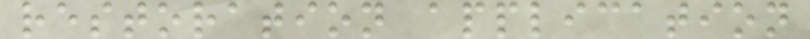restoration application
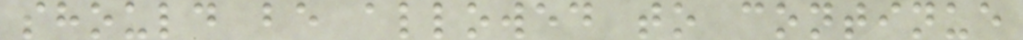should be allowed to continue
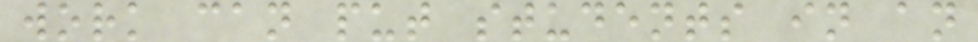work can put students in an
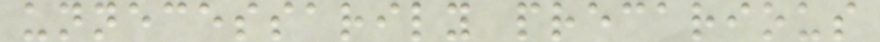unnecessarily precarious
